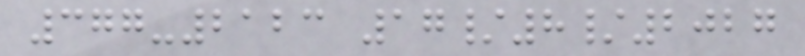377-2123 17/8/2027
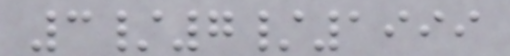3/7/1999
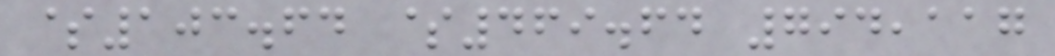$103.64 $469.64 794,117
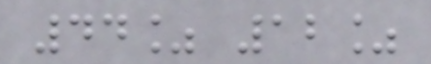44% 12%
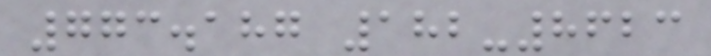773.187 182-8623
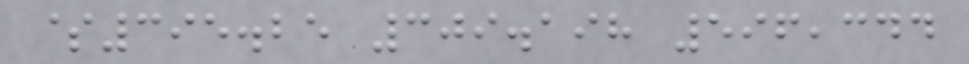$395.25 309.198 596,344
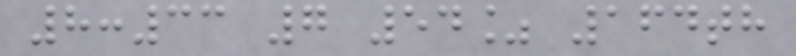8:33 7 54% 164th
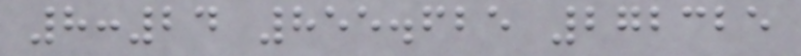8:24 855.625 272325
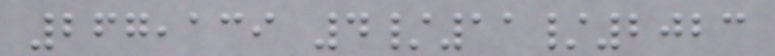267,139 4/11/2023
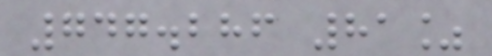747.286 81%
